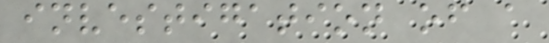investigation of a
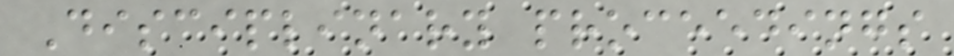Disciplinary proceedings
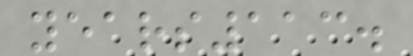years113.
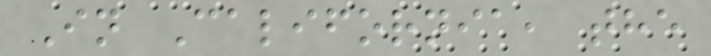In California, the
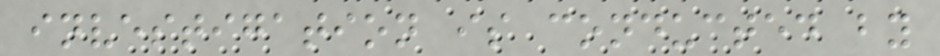investigation is conducted by
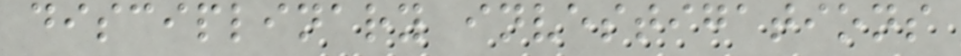disciplinary investigations
